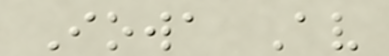Iowa Av
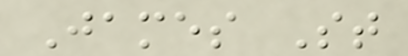James St
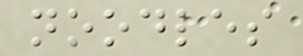noodles
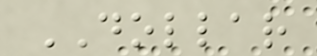DOLLAR
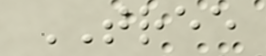TREE
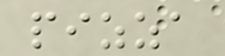pizza
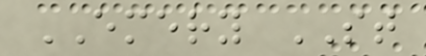EMERY ST
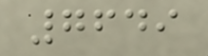7649
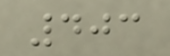403
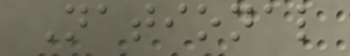National
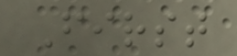First
